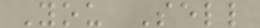You Sell
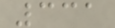331
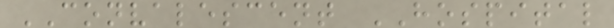CONVALESCENT HOSPITAL
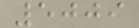5009
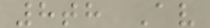8th Av
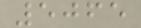5065
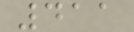411
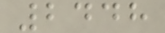2448
